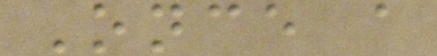Once a
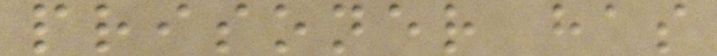prisoner has
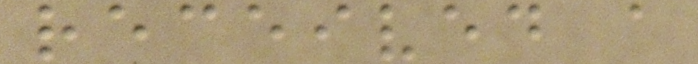received a
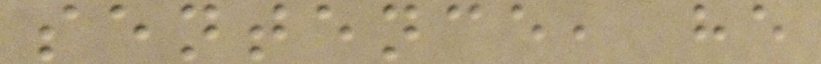sentence, he
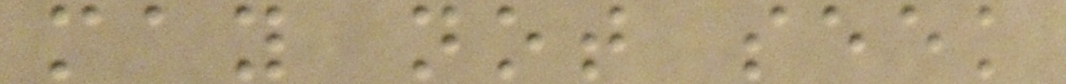may not seek
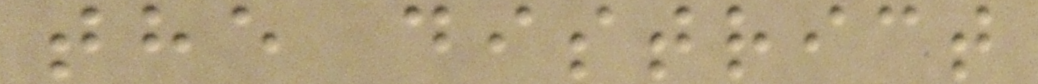the district
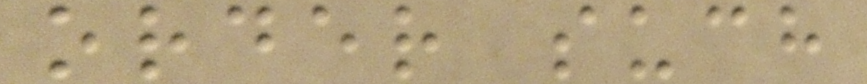order such
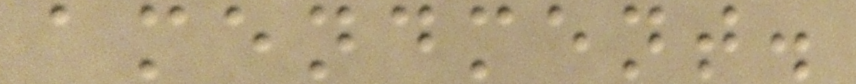amendment.
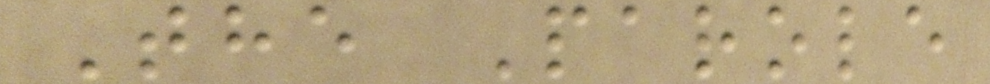The Parole
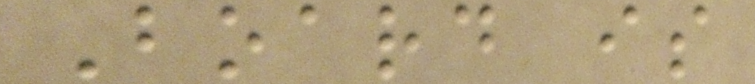Board is
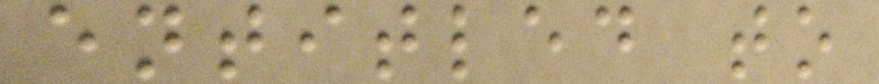entitled to
